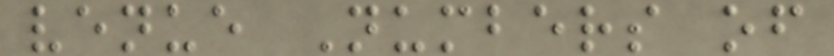venue Numbers of
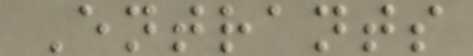Entrants
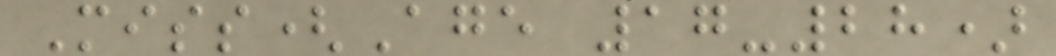Miss(Age 17-28)
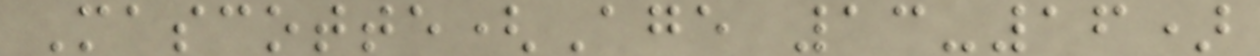Mascotte(Age 13-16)
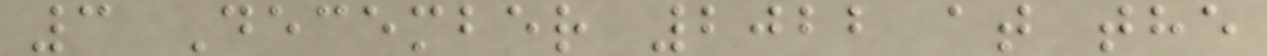3 December 2022 at the
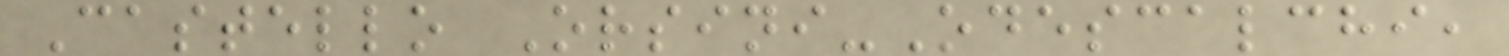Castello Orsini-Odescalchi,
